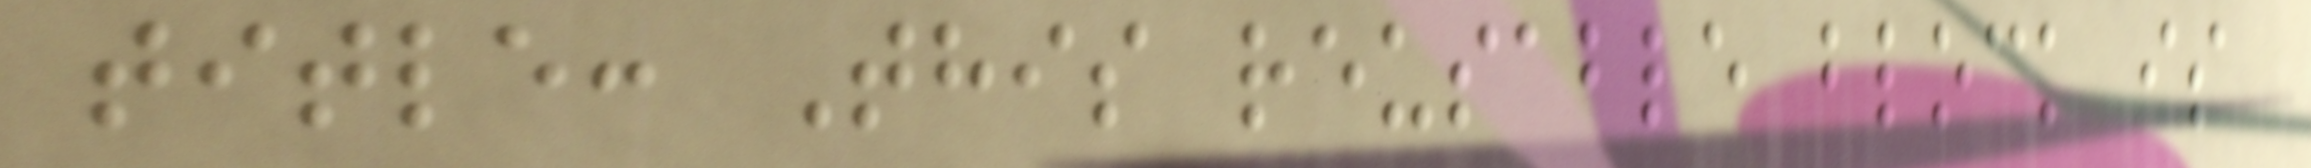title: This reusable block is
